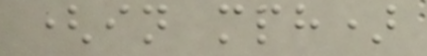(in mph)
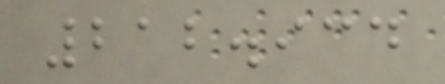212.934
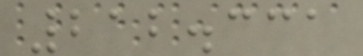212.331
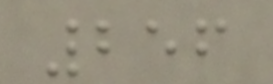256
